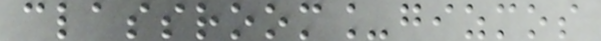classroom_gizmos
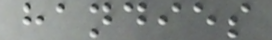handies
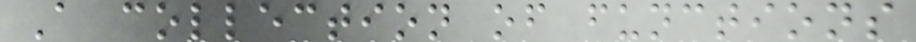A collection of functions
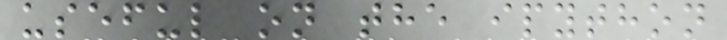useful on the ipython
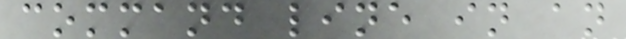command line in an
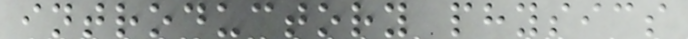introductory physics
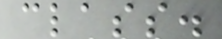class.
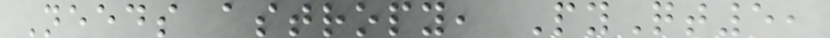Needs astropy, PyQt5,
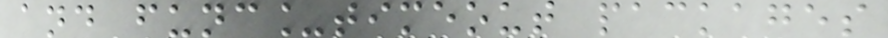and func_timeout packages
